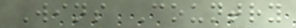Wins Country
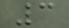3
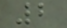2
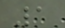1
